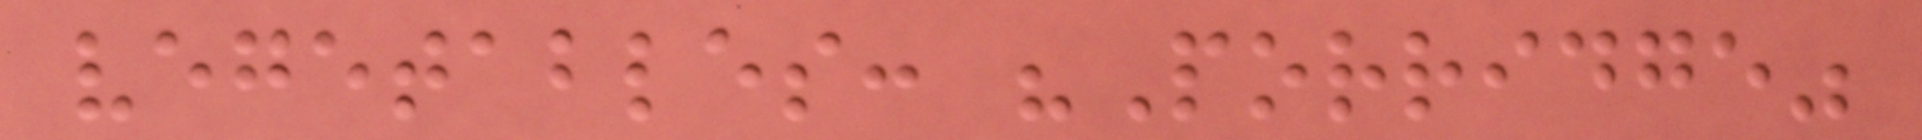vegetables: "Porridge"
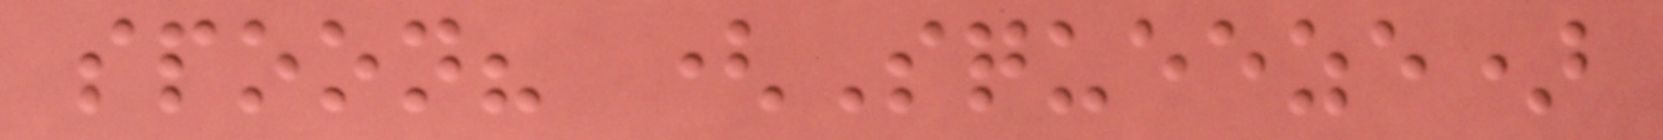spoon? (Squeeze)
